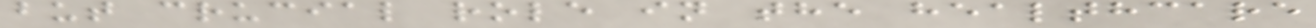but crucial role in the healthcare
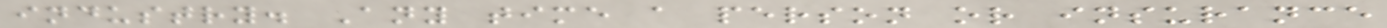industry. Any time a person or insurance
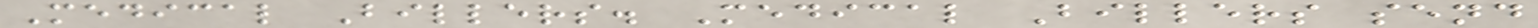Medical Billers. Medical Billers send
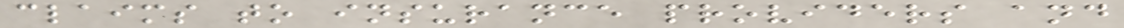claims to insurance providers and
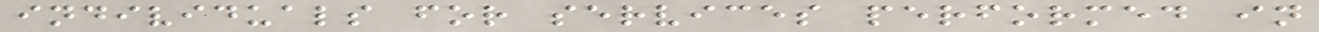individuals for services performed in
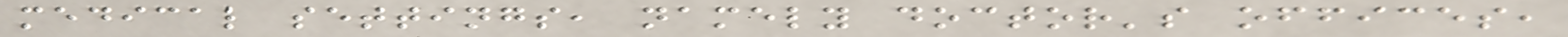medical settings, namely doctor's offices,
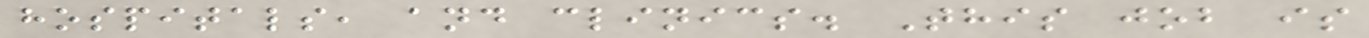hospitals, and clinics. This job is
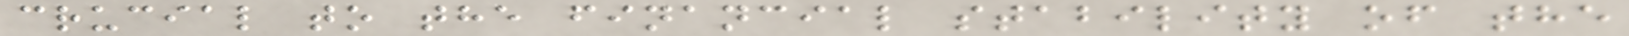crucial to the financial stability of the
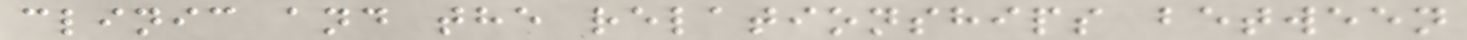clinic and the relationships between
